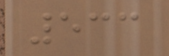533
